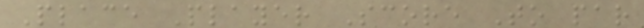Place Player Score To par
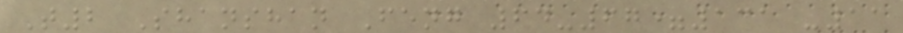T2 Shanshan Feng 64-67=131 -11
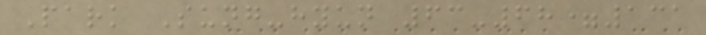Park Sung-hyun 63-68=131
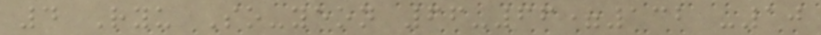4 Ryu So-yeon 66-66=132 -10
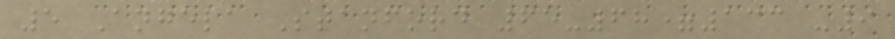5 Angela Stanford 65-68=133 -9
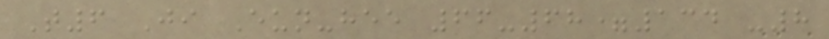T6 Ji Eun-hee 66-68=134 -8
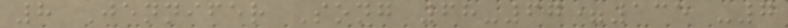8 Jennifer Song 68-67=135 -7
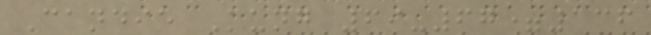Candie Kung 69-67=136
